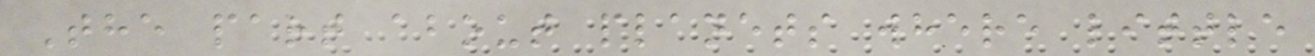The part about planets where little
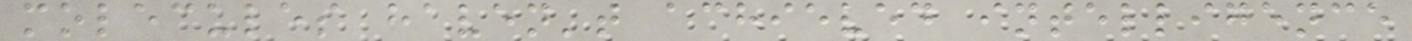molecules haven't achieved intelligence
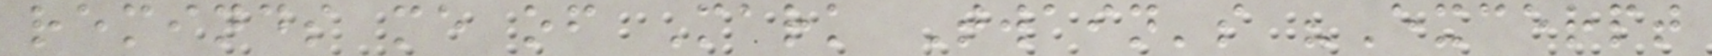reminds me of Mark Twain's "Excerpt
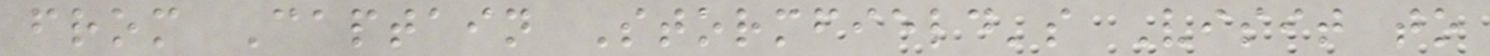from Captain Stormfield's Visit to
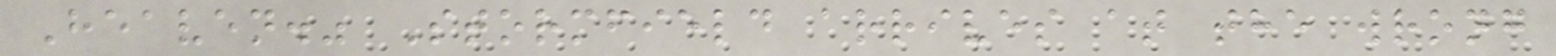Heaven." Stormfield arrives at the wrong
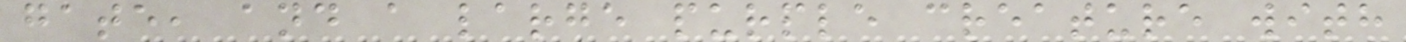gate, and a large purple creature with
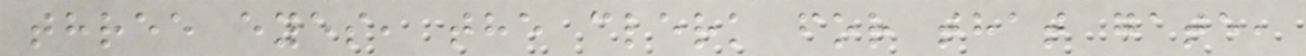three eyes, the clerk for that gate,
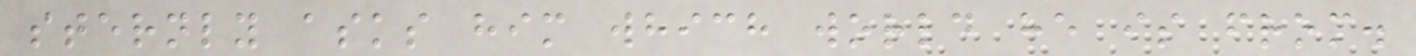sternly asks him which world he is from.
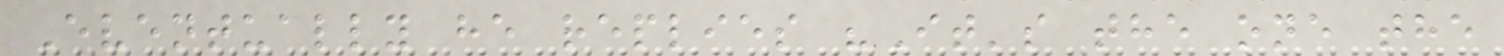Eventually he replies "It's the one the
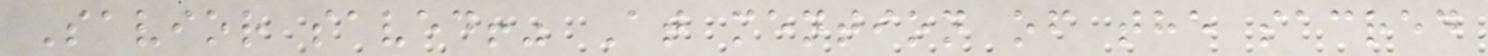Savior saved!" At mention of the sacred
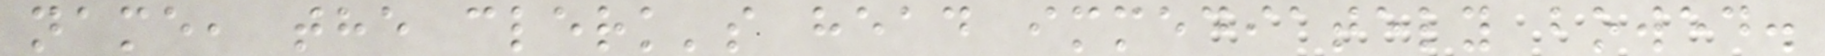name, the clerk's head immediately bowed.
